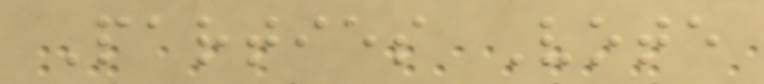Parties Vote
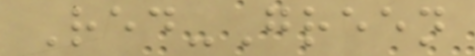Red-Green
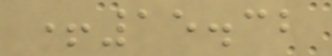+15.32
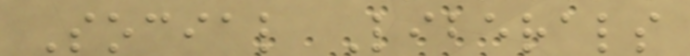Social Liberals
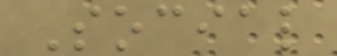Social
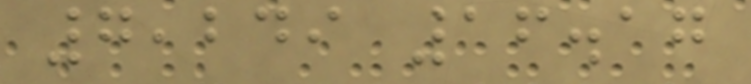7,249 16.17
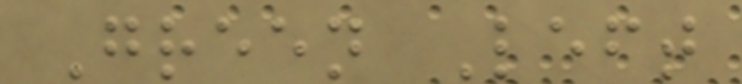Green Left
